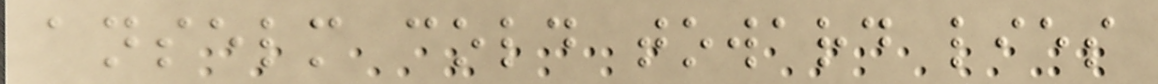anselm cold toward lies
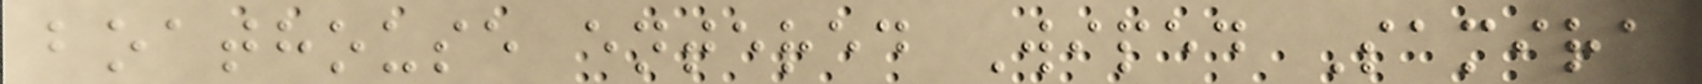boathouse entered Wiped Samira
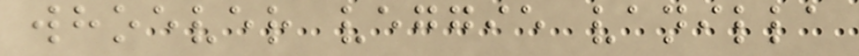whoever veggie vanilla
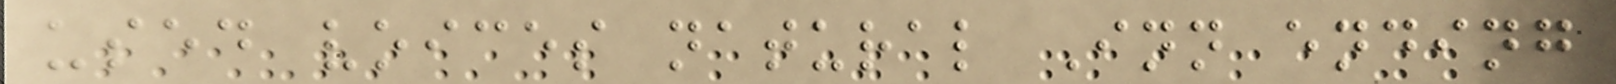used voices natural Inn ending
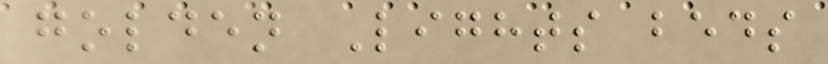golden Lights beds
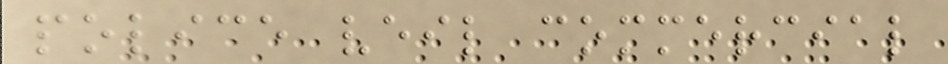police veil commercial
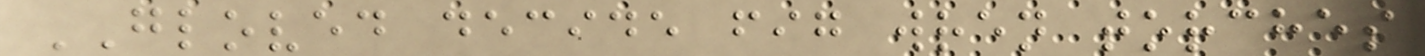GLOVED decide fig wren torches
